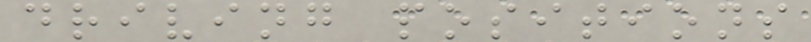driving positions
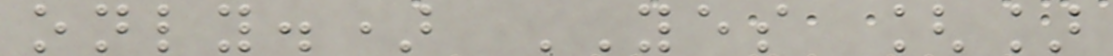only.) YES []
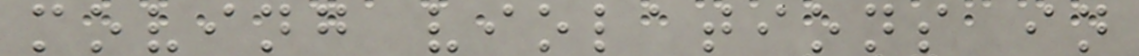moving violations in
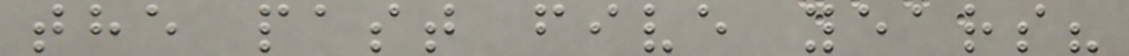the past five years?
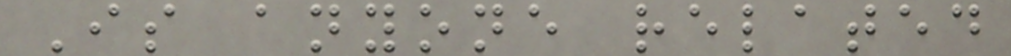Is anyone related
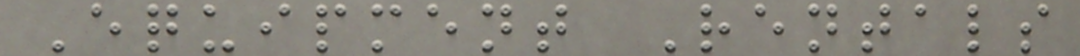Equipment Rentals
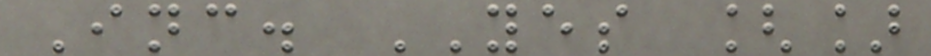Inc. YES []
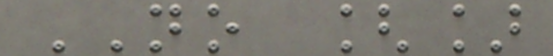NO []
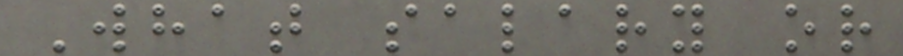What salary or
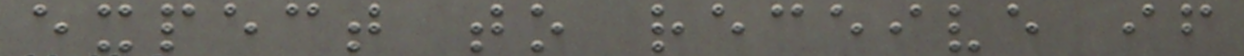expect to receive if
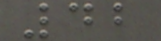42
